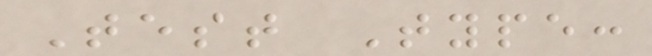Test Type:
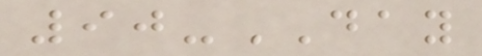90-DAY
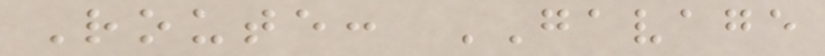Route: GAVAGE
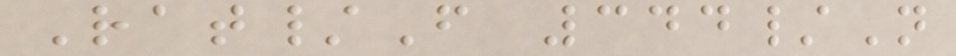Rat/F 344/N
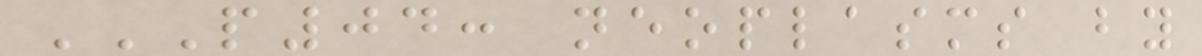P04: NEOPLASMS BY
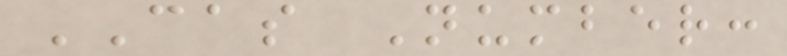CAS Number:
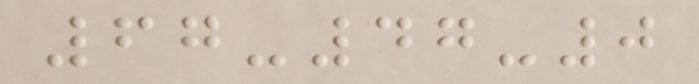67-47-0
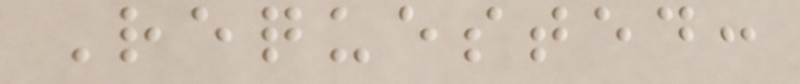Requested:
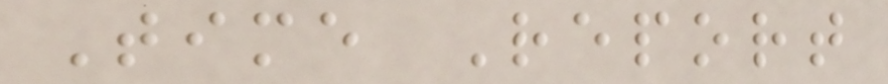Time Report
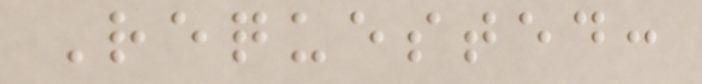Requested:
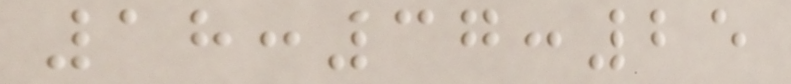18:37:25
